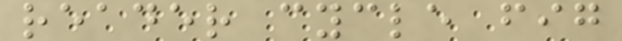reader cycle fig
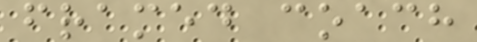framed coach
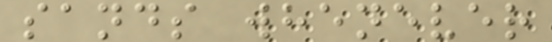sands whenever
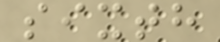sixth
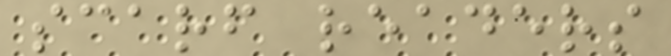scarf readers
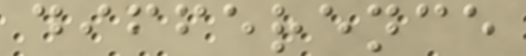difference
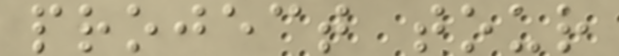project tour
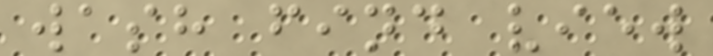wash find view
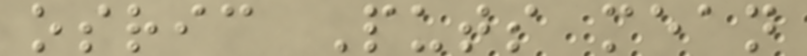osric Puts mean
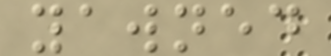yawned
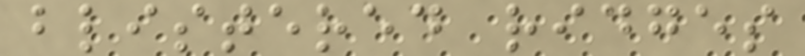blistered ridges
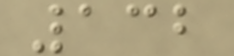132
